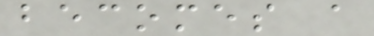becomes a
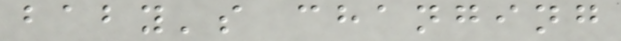baby's changing
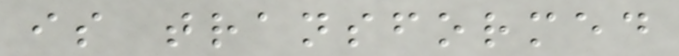is transformed
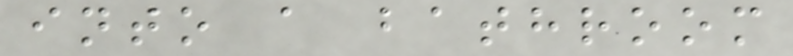into a bathroom
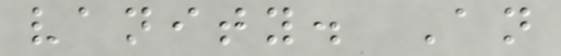vanity. An
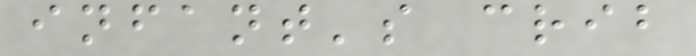infant's crib
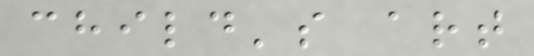child's art
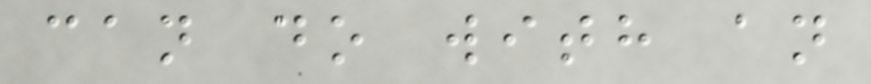can do with an
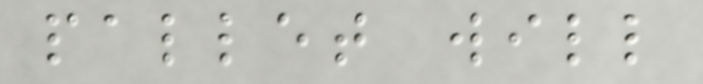pallet will
